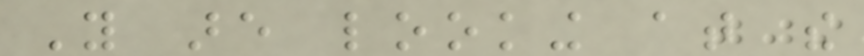You are looking at the
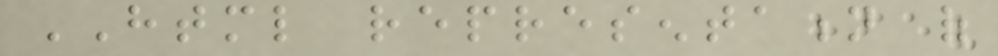HTML representation of
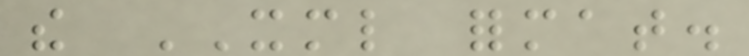the XML format.
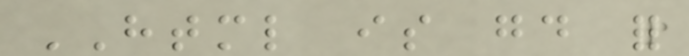HTML is good for
